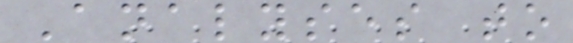Analyses to
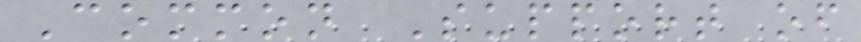Common Support of
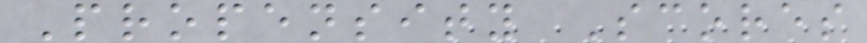Propensity Scores
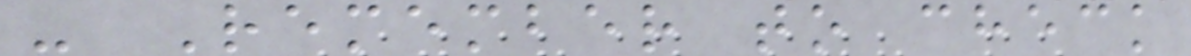- Remember to check
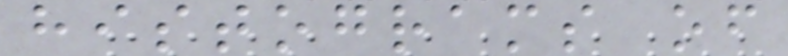histograms of
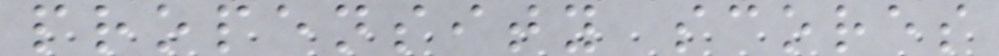propensity scores
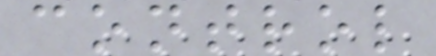control
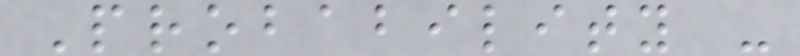Probability -
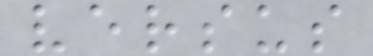versus
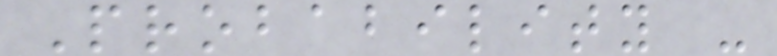Probability -
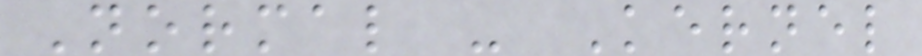Normal - Kernel
